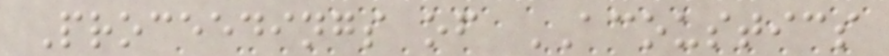Proceedings of ACOUSTICS
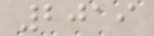2019
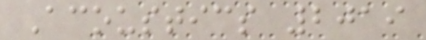Acoustics 2019
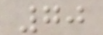70
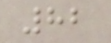82
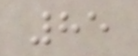85
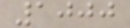1000
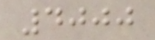4000
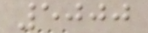5000
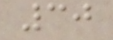30
